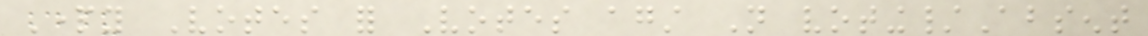Party Votes for Votes against Not voting/Absent
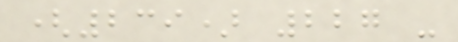(239) 227 -
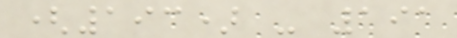(193) - 191
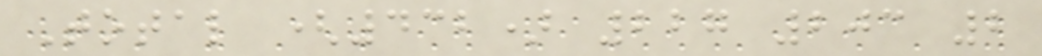Total (432) 227 203 2
